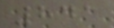841
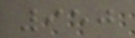950
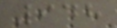948
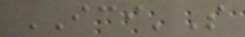ICI'S
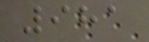981
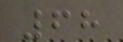68
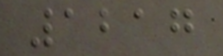1217
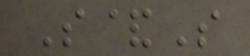S&S
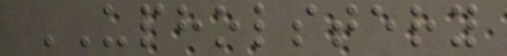UPHOLSTERY
